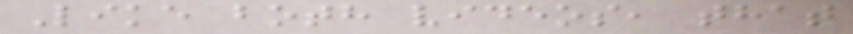Like both videos, that
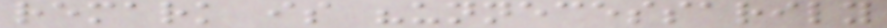remark is "unnecessarily
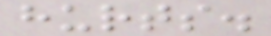hurts.
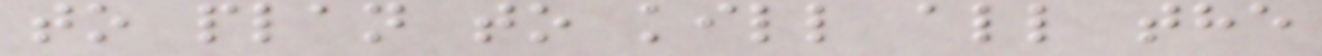to plan to kill all the
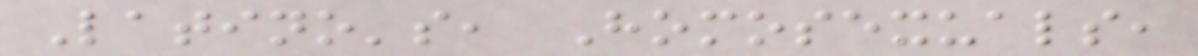Latino's, Homosexuals,
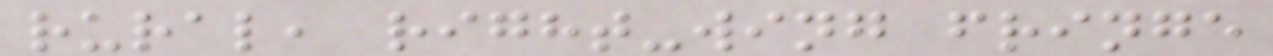rural, right-wing fringe
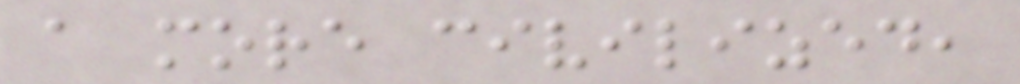a more civilized,
